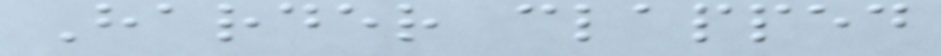Harder clapped
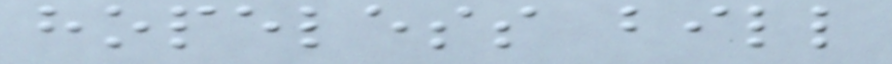hopeless bill
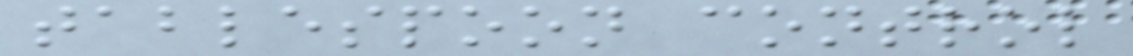tablespoon control
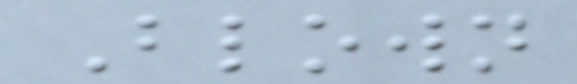Blown
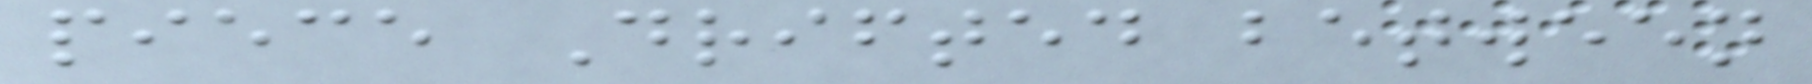piece Drifted between
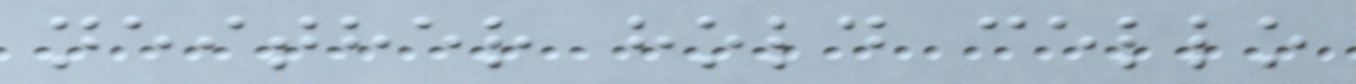neither hold cello
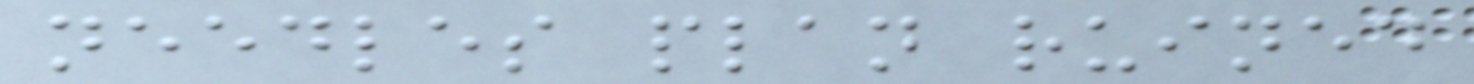needles plan ruined
